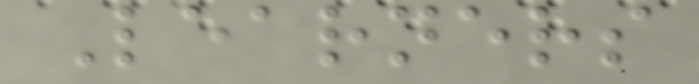Learners
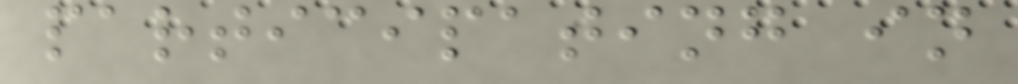participating in
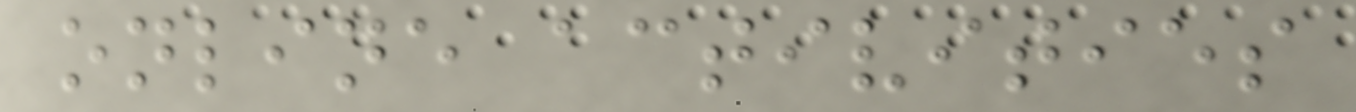online activities
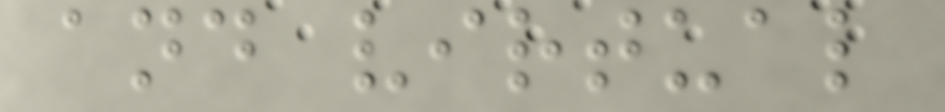and virtual
